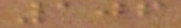106
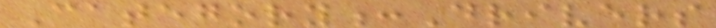Category:Drivers
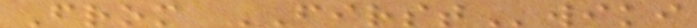From FIRSTwiki
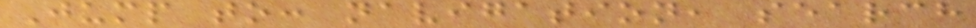Jump to: navigation, search
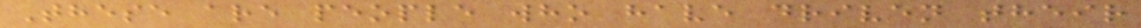These are people who have driven their
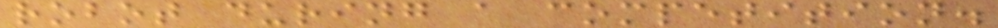robot during a competition.
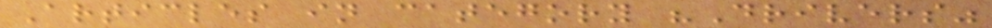Articles in category "Drivers"
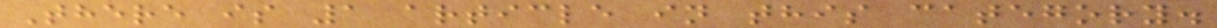There is 1 article in this category.
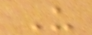U
